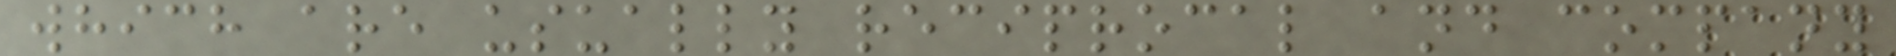which are usually reciprocal and company
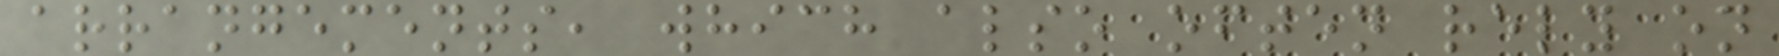arrangements, which also often rely on
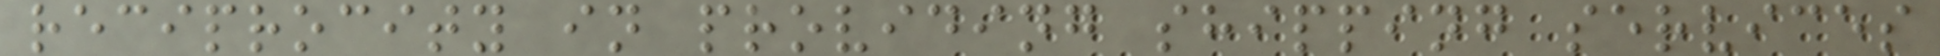reciprocity in providing shipping services
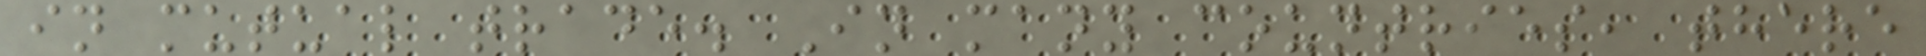in mutual trade. In many countries, there
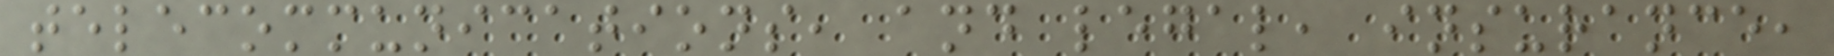telecommunications, and legal, insurance,
